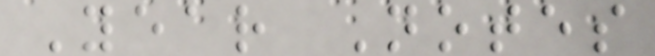Year Notes
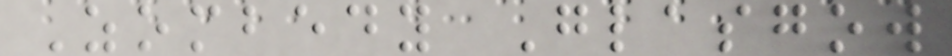Zombedy Glasgow
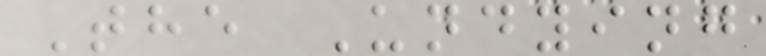The Undying
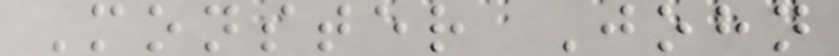Monster John
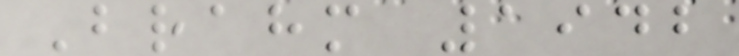Brahm 1942
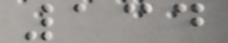134
